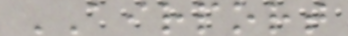AIRPORT
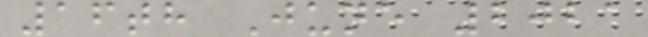16th June 2021
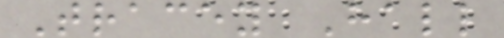Tracey Hall
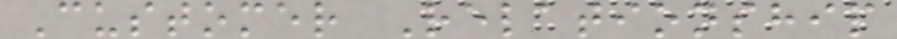Customer Relationship
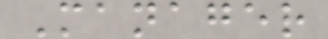Manager
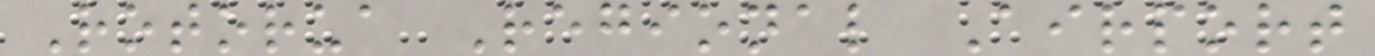Rotorua Regional Airport
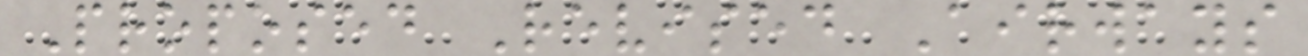Proposed Revised Airways
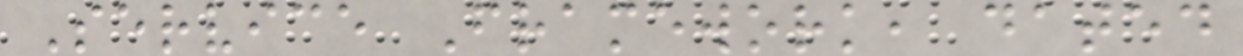Service Framework, dated
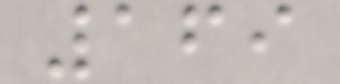169
